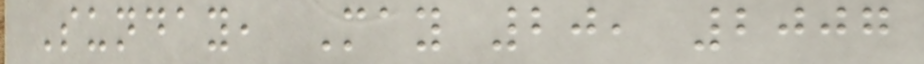Sunday, May 20, 2007
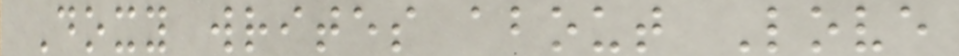Doxy writes about Love
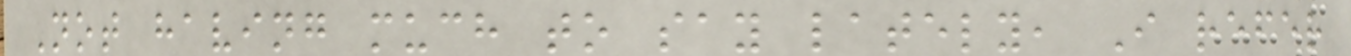Not having much to say lately, I refer
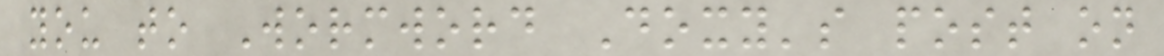you to Wormword Doxy's post on
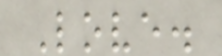Love.
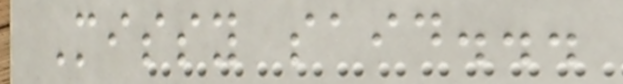Missy said...
